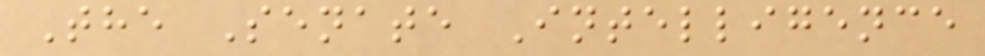The Senate Intelligence
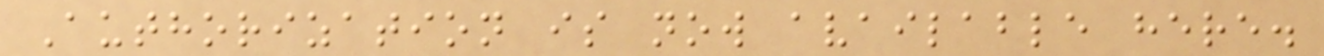Authorization is now available here.
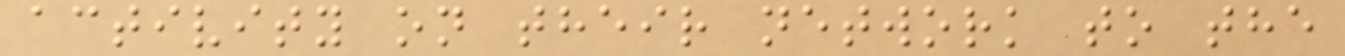activity on their network to the
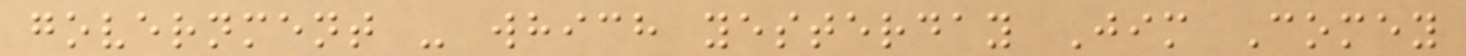government - which yesterday Jim Comey
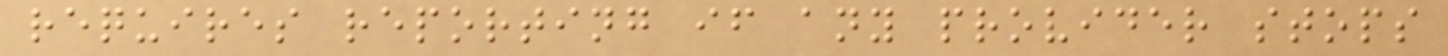requires reporting if any provider stops
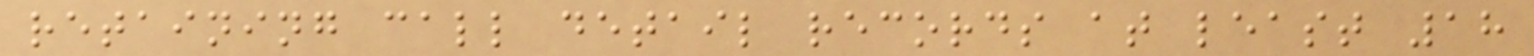retaining call detail records at least 18
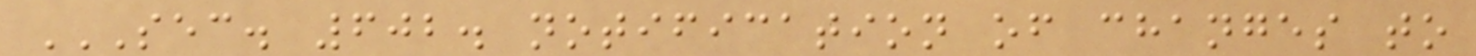SEC. 602. NOTIFICATION OF CHANGES TO
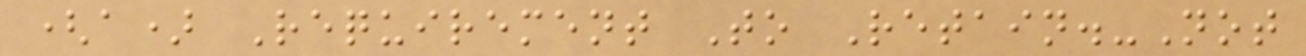(a) Requirement To Retain.-Not
